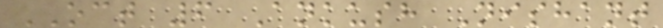OCT 6 Ankush Nishant
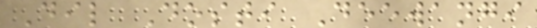Dil Dosti Deewangi
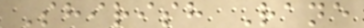Shirish Rane
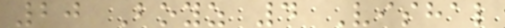20 Boyz 4 Vishal
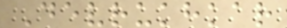Devrukhkar
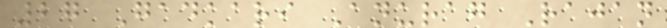27 Gadkari Anurag Rajan
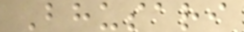Bhusari
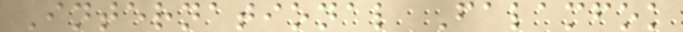International Falamfok
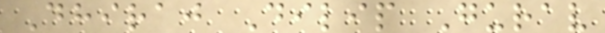Dhiraj Dilip Gurav
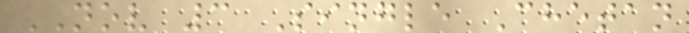NOV 3 Single Chetan
